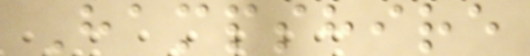Hampshire
